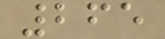265
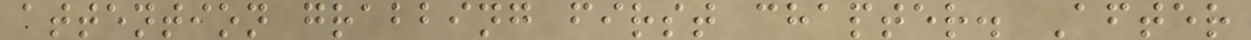attention grabbing first chapter. After
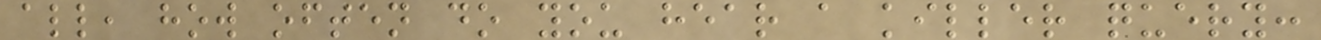all, how often do you hear a killer query:
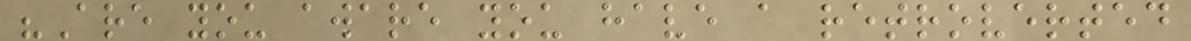"Are you aware you have a retroverted
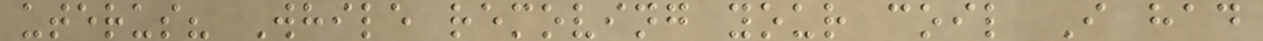uterus? While removing your coil I had
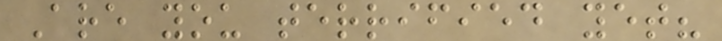Are you terrified yet?
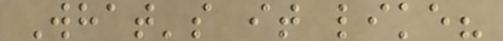What's it like?
